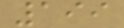199
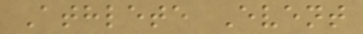Athlete Event
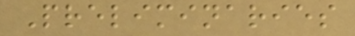Preliminaries
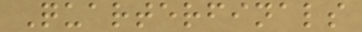Quarterfinals
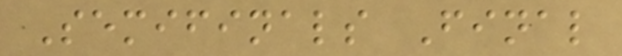Semifinals Final
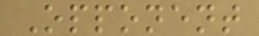Opponent
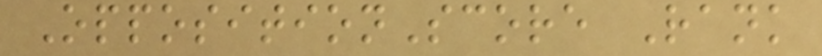OppositionScore Rank
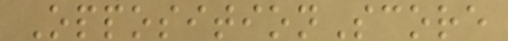OppositionScore
